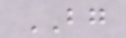BG
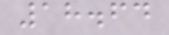18.64
